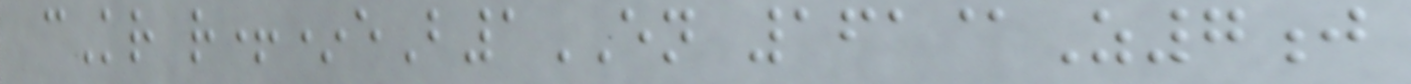cKr r+*eB1EN 161@Z7j
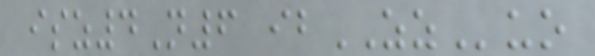isz4N6 ibZZuo
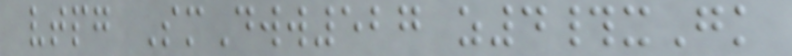vtpg SmDww527 z4#xGk
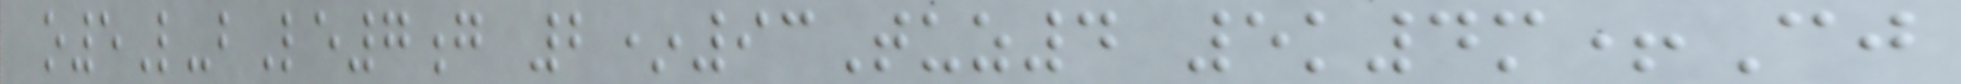o5L-bLe7g 2*93Tuz4 5k4m+Cj
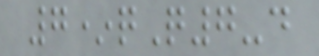7*qQ7-d
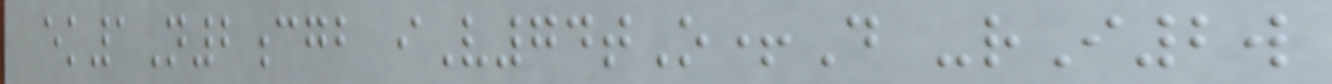ek1N2cgb iV74tO+D -rI2w
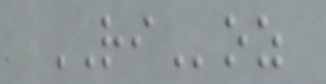RIoz
